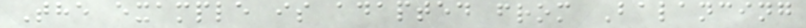The example is adapted from Balancing
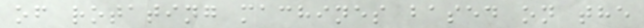of rotating machines based on the
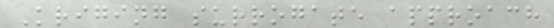Kriging surrogate approach
